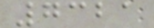7321
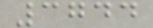3744
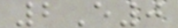2E0
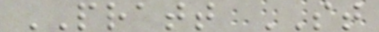PRATT ST
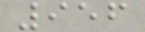956
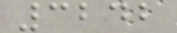3242
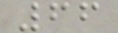66
